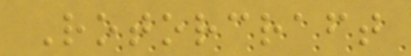Rotorcraft
